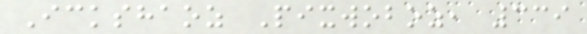Ickshaoz Pixwoboz, 339
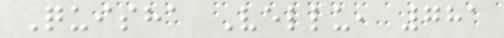Quisha Vellu, 781
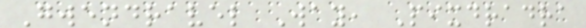Gwendravel Way, Pixdradra
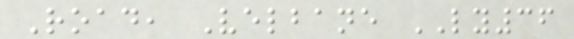Road, Velbane LY36
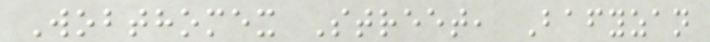Wobthomex Street, Bafyzan
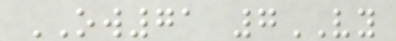OW71 7VY
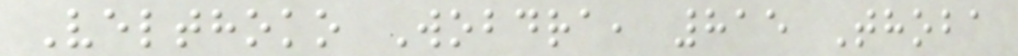Velthoko Wobdra, 815 Thoba
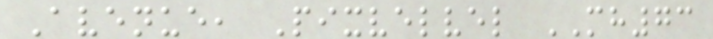Avenue, Pixvelvel MH73
